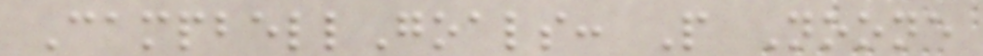CampbellGoals: P Noone
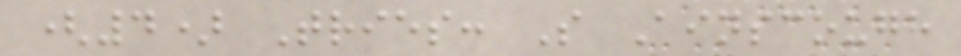(4) Tries: S Ainscough
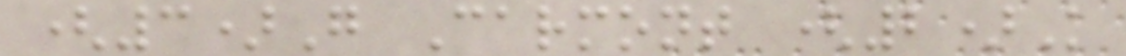(3)G Carmont (2)K
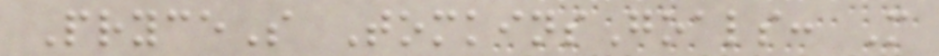PryceS TomkinsGoals: M
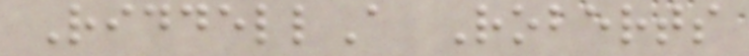RiddellA Roberts
